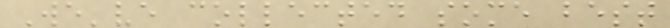We've collected some best
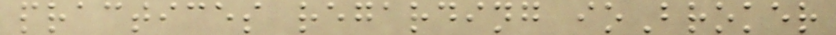practices regarding ioBroker
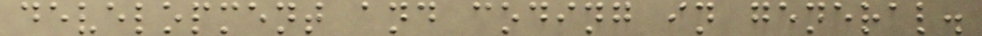development and coding in general.
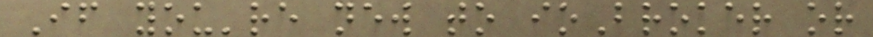If you're new to ioBroker or
